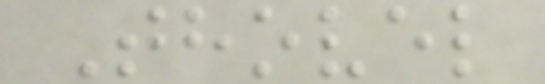Thovel
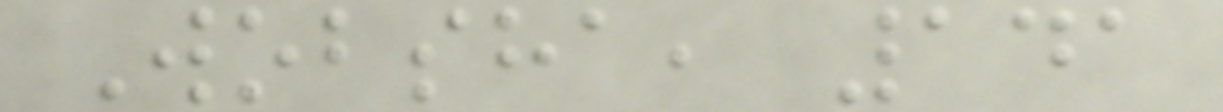Wobsha, 141
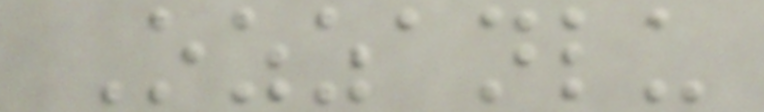Ozzanlu
